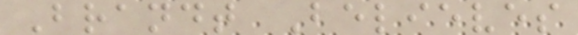Brandt Believes
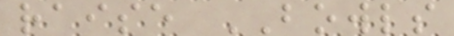raise BOWLS
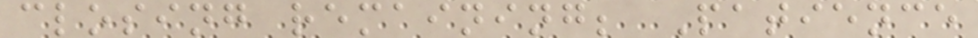closing remaining; Patience
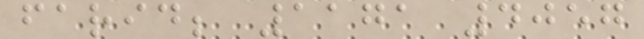farid; 1171 4057
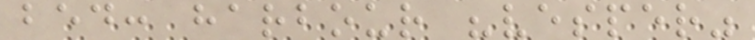bed: harbour "vesper"
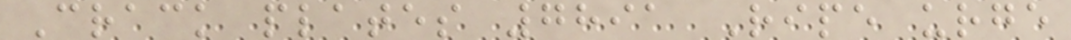Crack plates 7891 Ripe urge
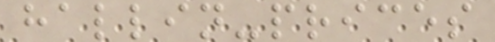hallin-prices
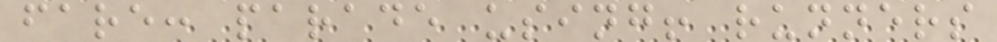fare: parade using! runners
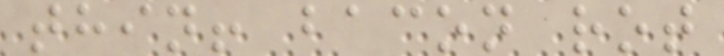thin! bacon rot
